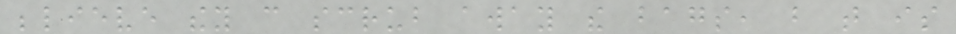believe they can scrub away the bags, but that is
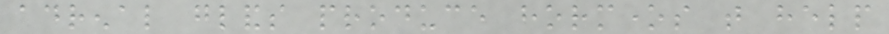adrenal glands produce hormones that help
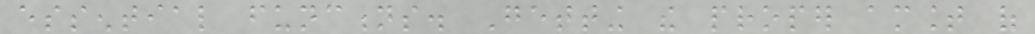essential functions. Getting the proper amount of
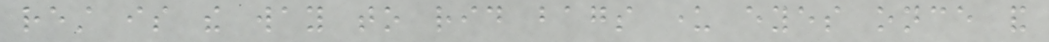rest is the way to rid bags under eyes once and
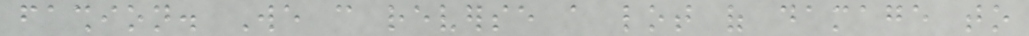fashion. We can reverse a lot of damage to
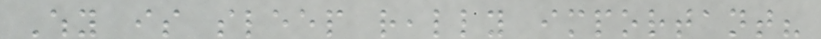Why is sleep really important?
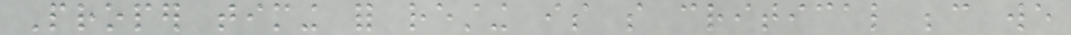Proper timing for resting is so critical because we
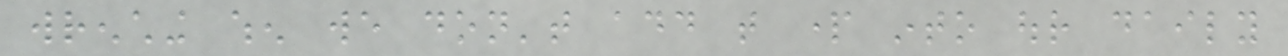wrenching when we don't add that part into our daily
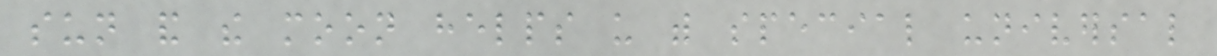sun and the moon helps us with special universal
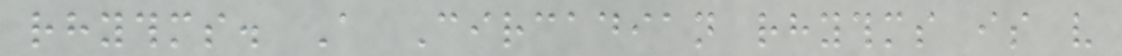rhythms. A Circadian rhythms is very
